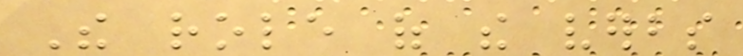The role of the verbs
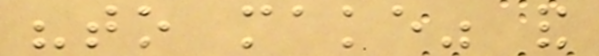"to make" and
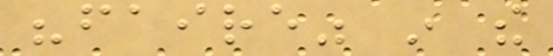"faire" in the
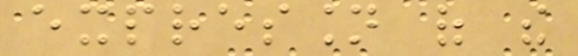expression of the
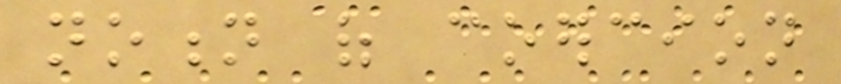notion of coercion
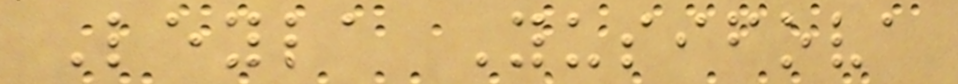Leyla Yusifova
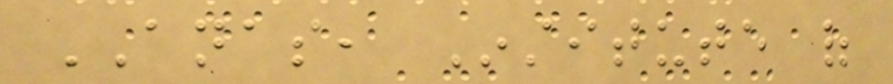ANAS, Institute of
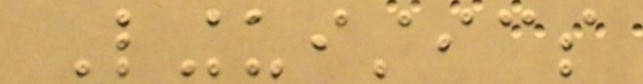Linguistics
